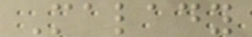Malady
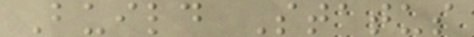Build Status
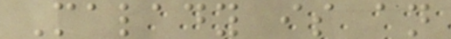Malady is an
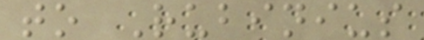to Rubinius
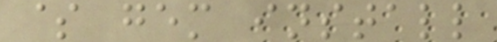$ gem install
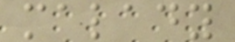malady
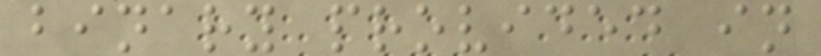binary provided in
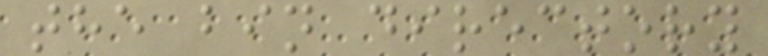the bin directory
